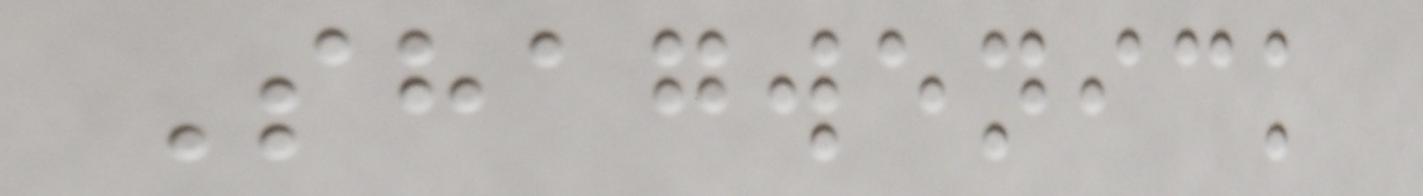Shagwenick
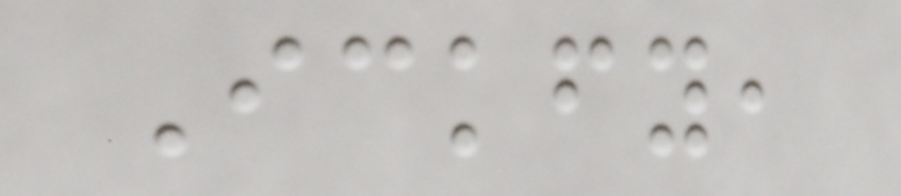Ickfy,
